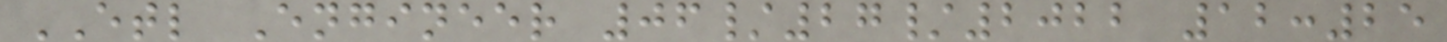ETL Engineer 06/27/2022 12:25
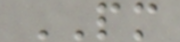PM
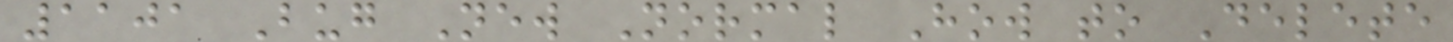1101 Bug New Normal How to Delete
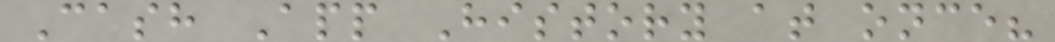Cash App History at once?
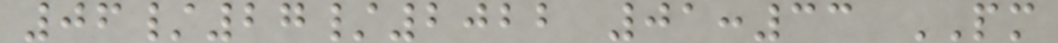06/27/2022 01:33 PM
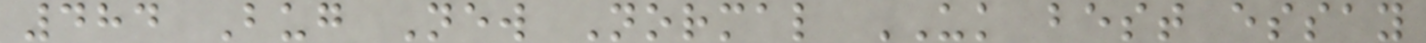484 Bug New Normal UK best essay
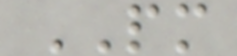PM
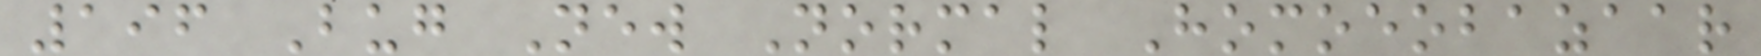196 Bug New Normal Homoeobazaar
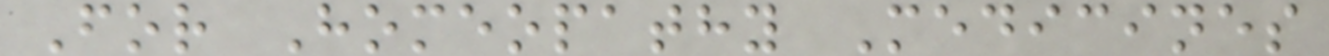For Homeopathy Medicines
